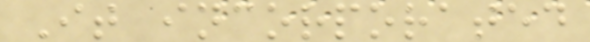It incorporated
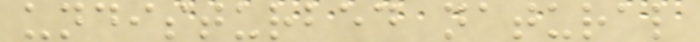undisturbed natural
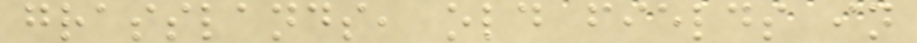grasslands, old fields in
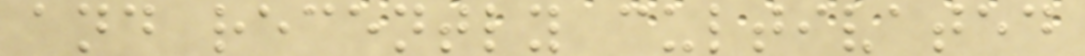and recently cultivated
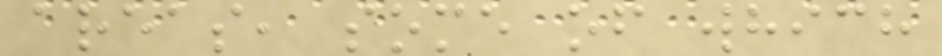areas, some of which
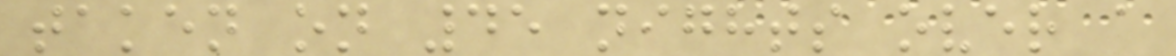taken on 45 nights over a
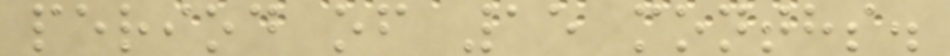period of 15 months.
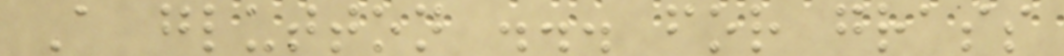A glutton ... for grass
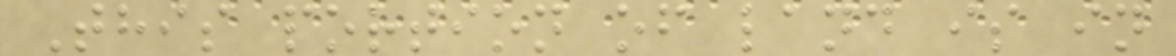This portion of land is in
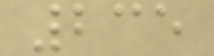235
